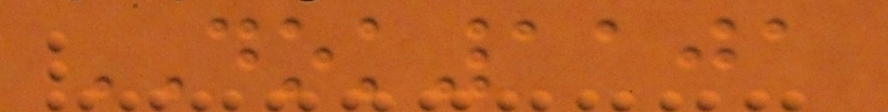DOK1101
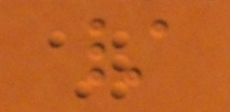/
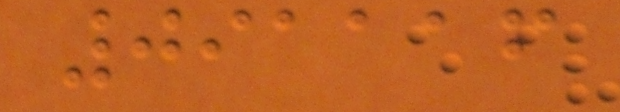091116
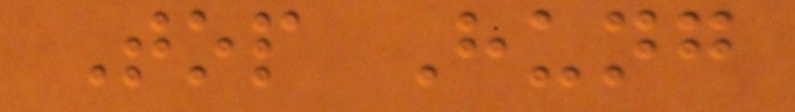Top Hung
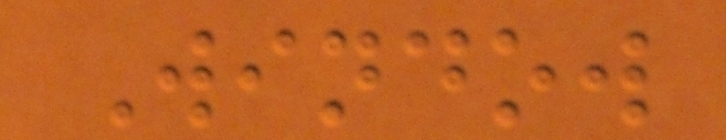Window
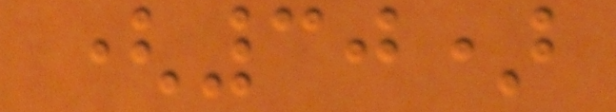(30)
